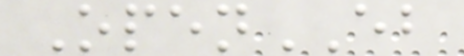OpenEB
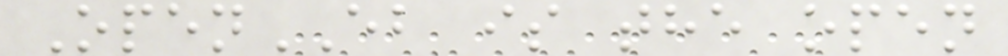OpenEB is the open
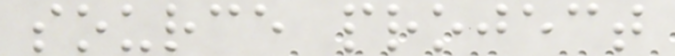source project
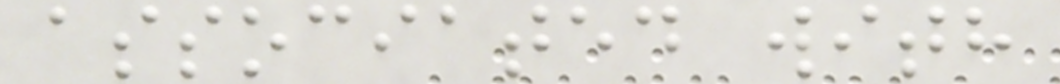associated with
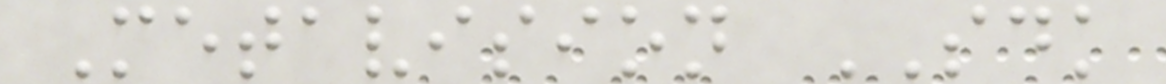Metavision SDK
